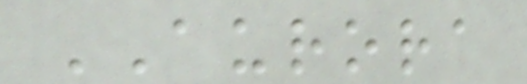AURORA
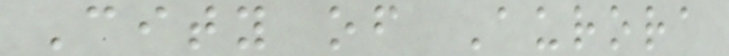City of Aurora
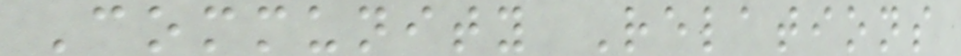Community Relations
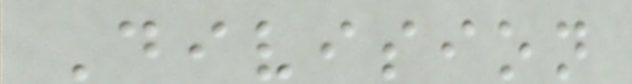Division
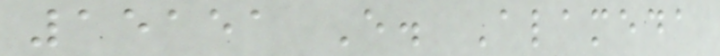15151 E. Alameda
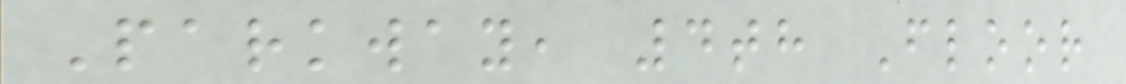Parkway, 4th Floor
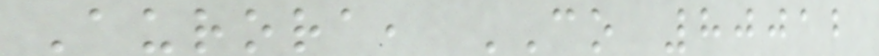Aurora, CO 80012
